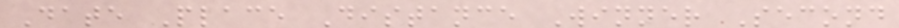Date Place Distance Winner Second
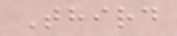Third
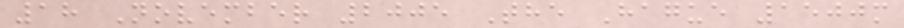18 November 2005 The Hague 1500m
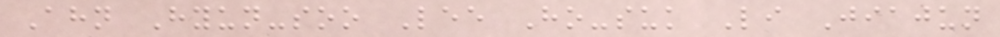Ahn Hyun-soo Lee Ho-suk Li Jiajun
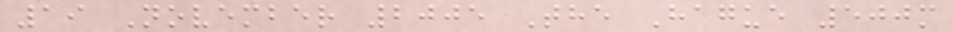19 November 2005 The Hague 500m
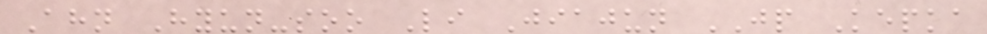Ahn Hyun-soo Li Jiajun JP Kepka
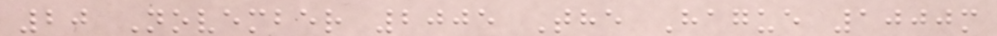20 November 2005 The Hague 1000m
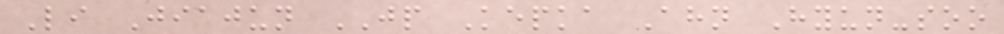Li Jiajun JP Kepka Ahn Hyun-soo
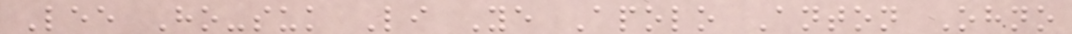Lee Ho-suk Li Ye Apolo Anton Ohno
